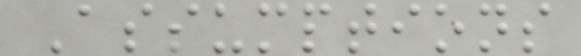Assumptions
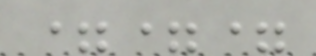===
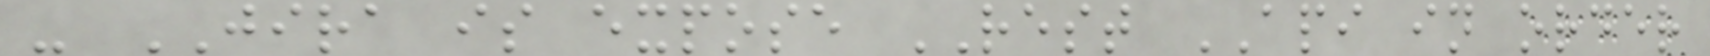- JIRA is expose REST API in order
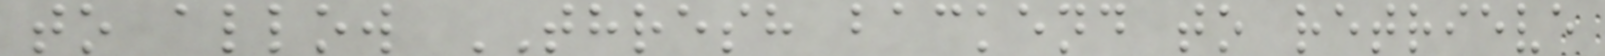to allow THRESH backend to retrieve
